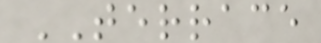TERRACE
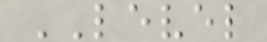LEVEL
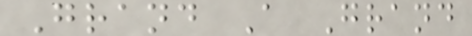Grand A Grand
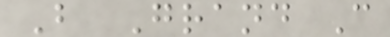B Grand C
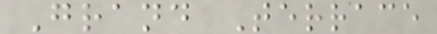Grand Terrace
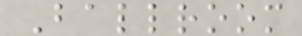Ballroom
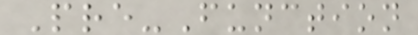Pre-Function
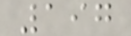197
